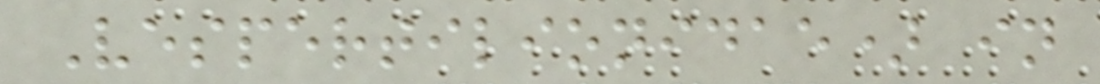Vespertilionidae) in
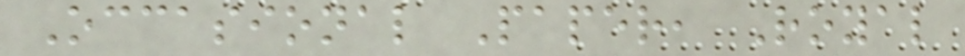Occasional Paper, Royal
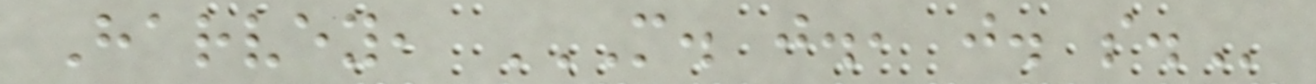Harvey, M. J., J. S.
